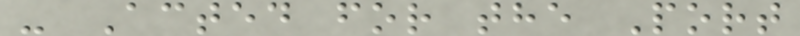- Acted for the Port
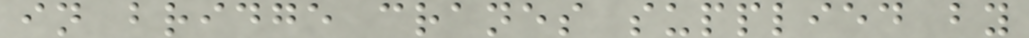in bridge cranes supplied by
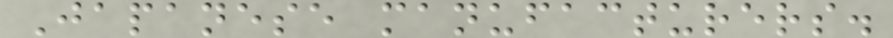Japanese manufacturers.
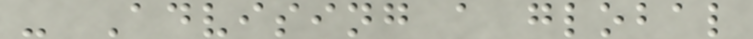- Advising a global
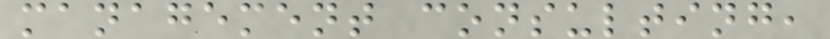management consulting,
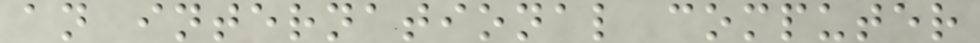an international computer
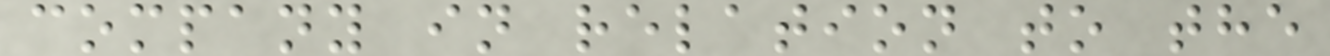company in relation to the
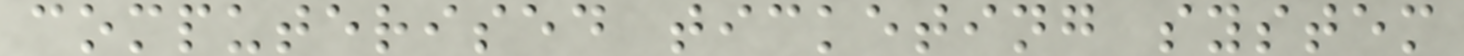computerised ticketing system
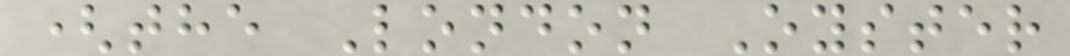(the London Oyster
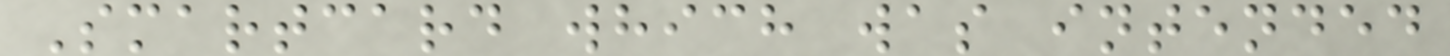Smartcard which was intended
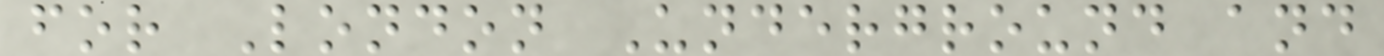for London Underground and
